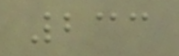233
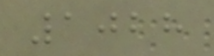1028
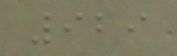929
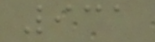931
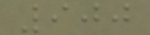900
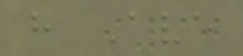h Ave
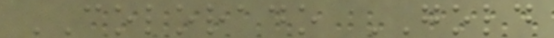COLORADO GOLD
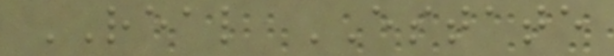REAL ESTATE
